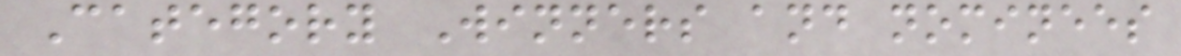Category Winners and nominees
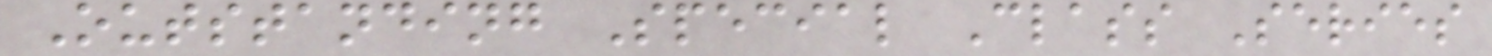Outstanding Special Class Series
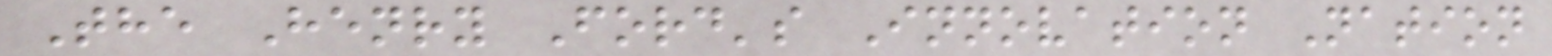The Henry Ford's Innovation Nation
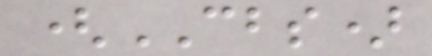(CBS)
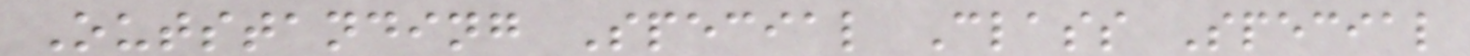Outstanding Special Class Special
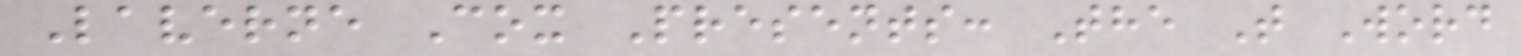Laverne Cox Presents: The T Word
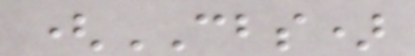(CBS)
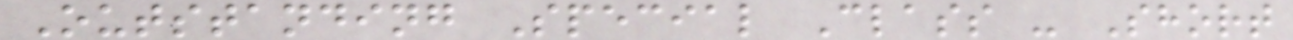Outstanding Special Class - Short
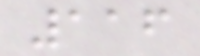116
